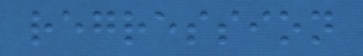regression
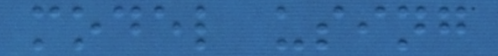model using
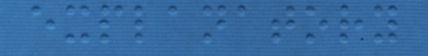explanatory
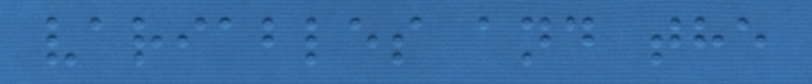variables and the
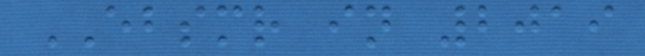EBSMR in 2019
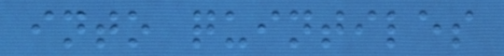into quintiles
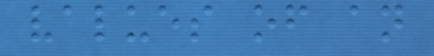values of an
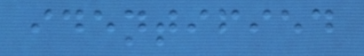identified
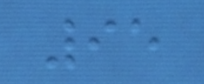95
